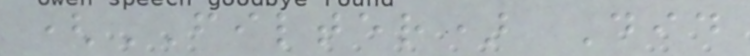(FILTER) Did
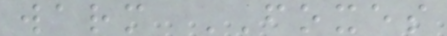warm FOXES
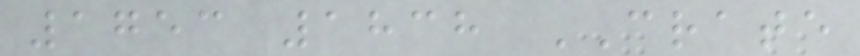1753 1838 CRATE
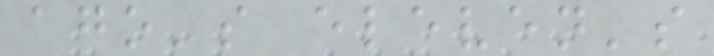ago's eleven's
